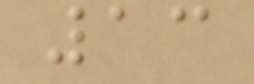13
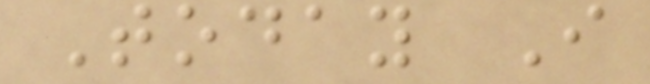Today I
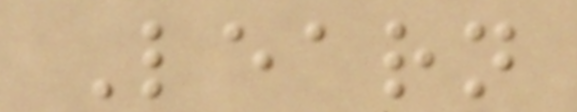Learn
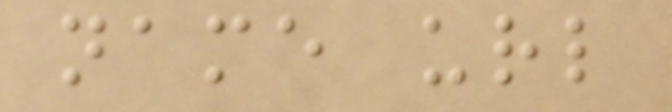name url
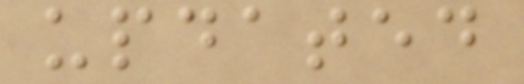updated
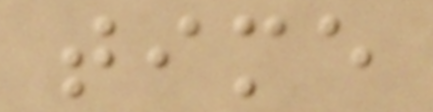time
